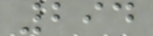294
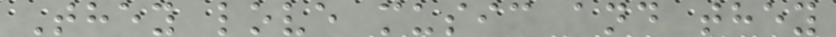They love music and they
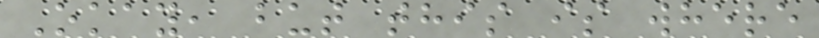Okay, but this is where
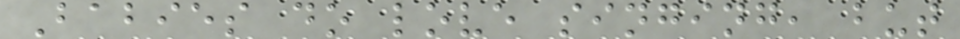Babies do love singing, but
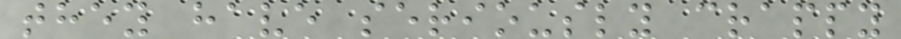they have seriously crappy
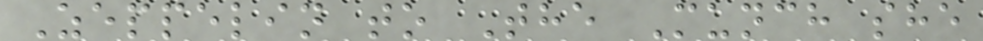Zeppelin to The Munch she
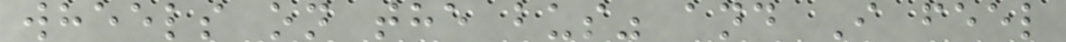wheels on the bus" and I feel
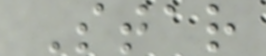Star
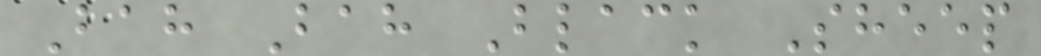Bah Bah Black Sheep
